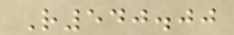R540.00
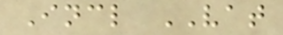Incl VAT
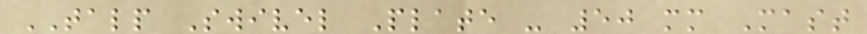TALP Swivel Plate - 50 mm Mast
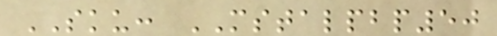SKU: MSTALPBP50
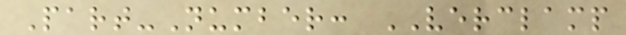Part-Number: VERCLAMP
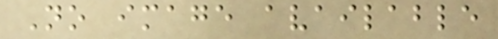No image available
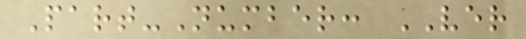Part-Number: VER
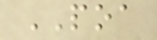POA
